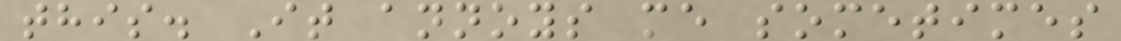this. It annoys me sometimes
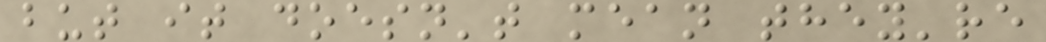but it doesn't mean they're
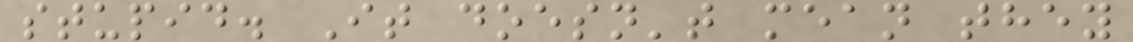stupid. It doesn't mean they
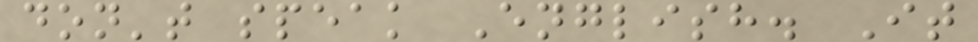don't speak English. It
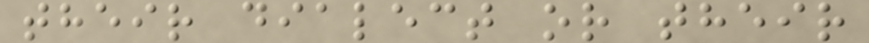their dialect or their
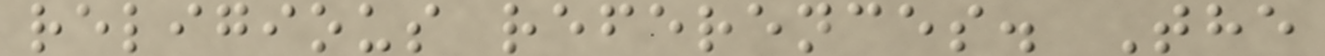religious references. The
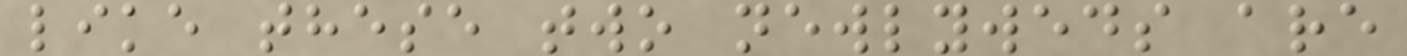like these two newlyweds are
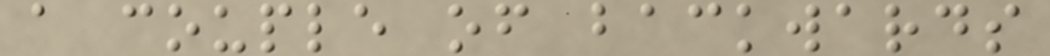a couple of backwards
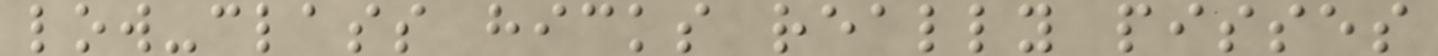low-class hicks really pisses
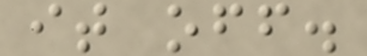it off.
